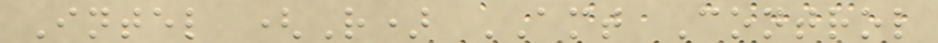Intel (R) AMT Control
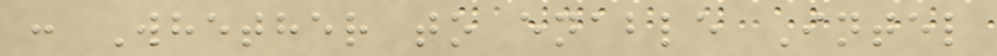: Whether to enable Intel
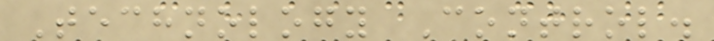Technology Control.
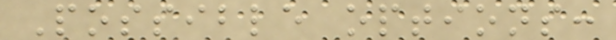Possible options:
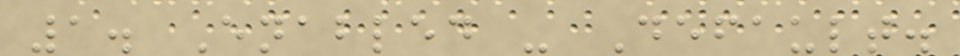1. Enabled - Default.
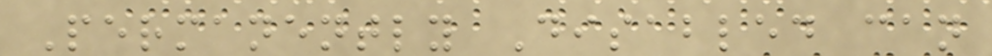Permanently Disabled can
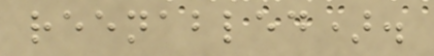reenabled).
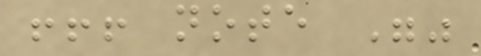!!! note ""
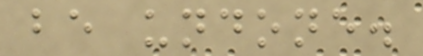be undone.
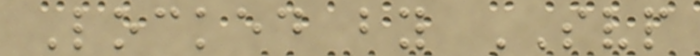Locked by SVP
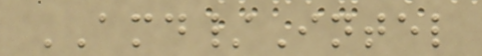AMD/Intel
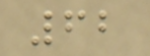62
